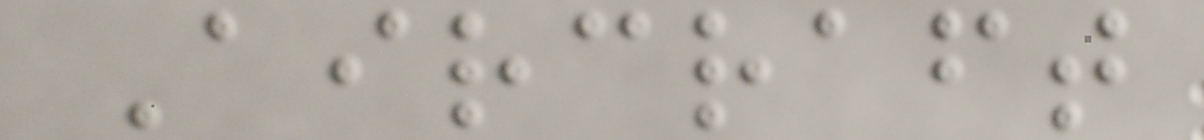Aircraft
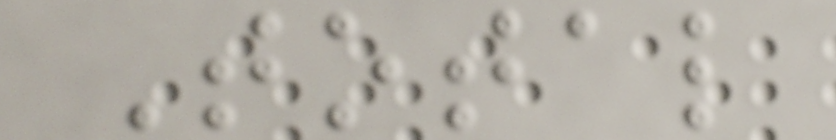Total
